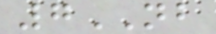7NB
